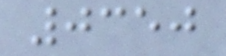0350
